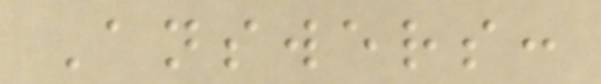Answers:
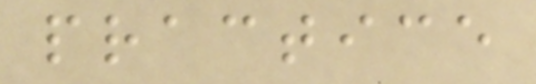practice
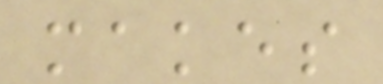makes
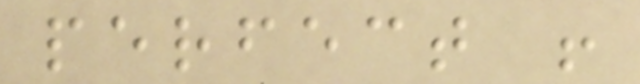perfect !
